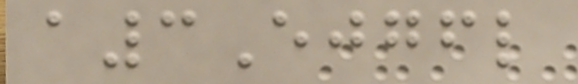a3Ejgfl
